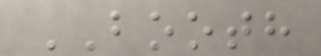BOOTH
